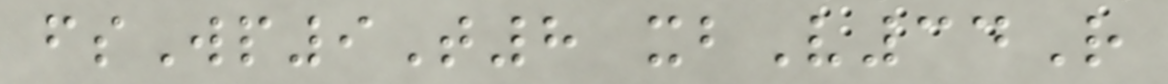fsWp9T8 xbV34R
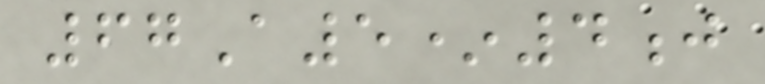67A5*4j
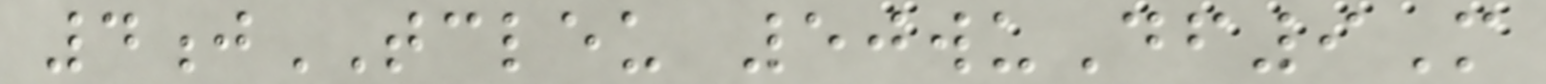4jTCLEU 50wuDf9M
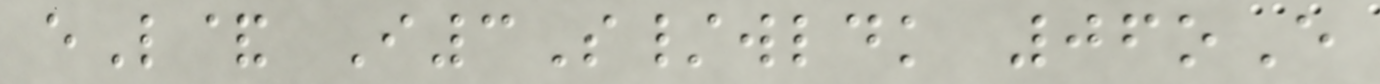eL& I3S/wldk 06oE
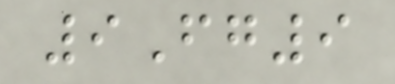9Fg9
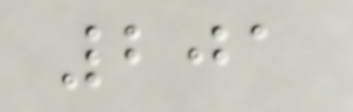201
